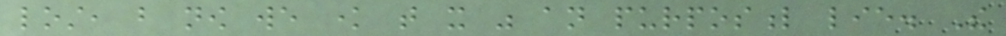lost, but now we know that it was an purposful lie. The
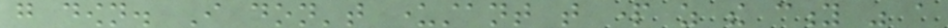go down. I don't understant that part as the city was a
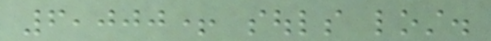6,000+ souls lost.
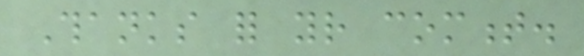Thanks for your comment.
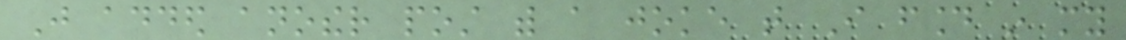Just added another post with a joke that I found in my
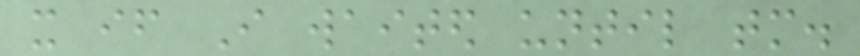it if I waited until tomorrow.
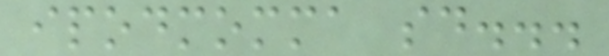ipodmomma said...
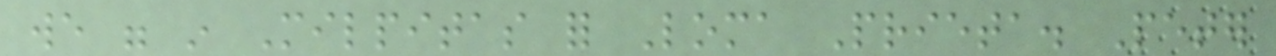we were in Milpitas for Loma Prieta. Peter
